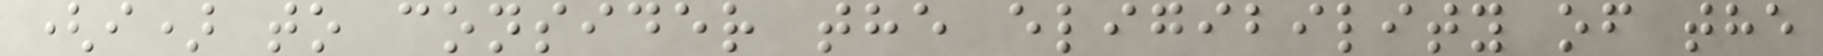(i) to consider the eligibility of the
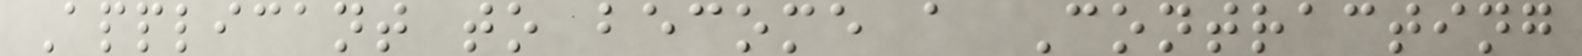Applicant to become a Contracting
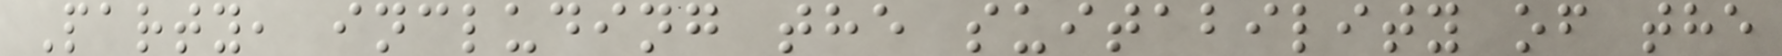Party, including the suitability of the
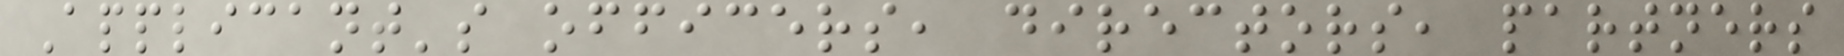Applicant's officers, directors, partners
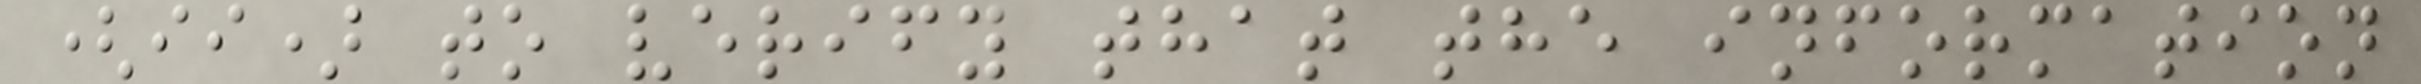(ii) to verify that the information
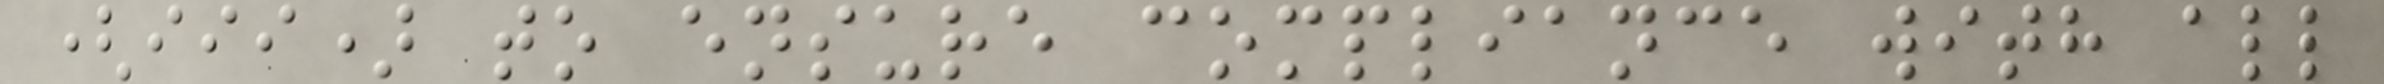(iii) to ensure compliance with all
